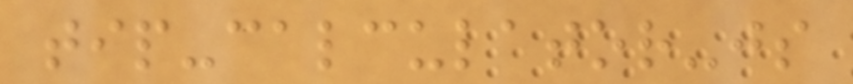tip-calculator-js
